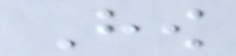How
